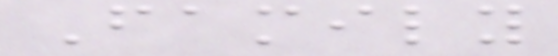Family
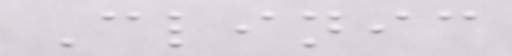Clinic
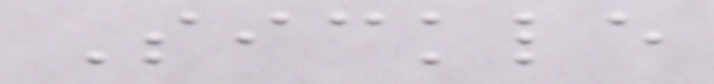Sickle
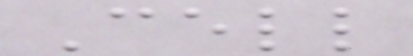Cell
